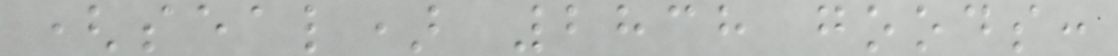(seal) 2838 goods:
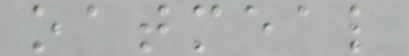oatmeal
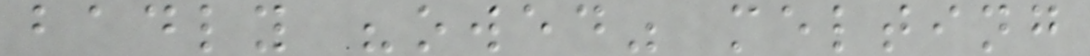badly "owed" melting
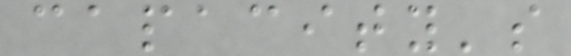capacity's
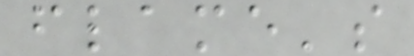flame's
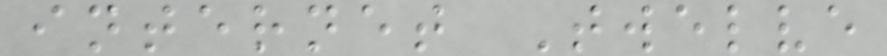internet Twelve
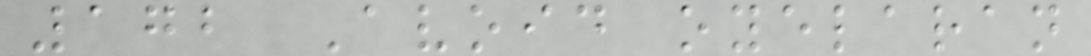172 Avoid oyelaran
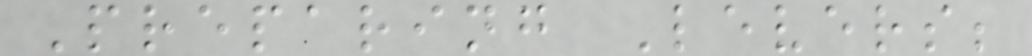Preparing Levers;
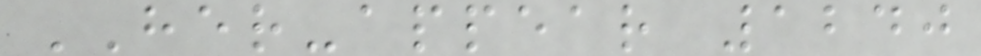HER-appear 1240
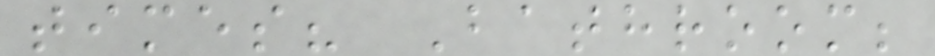times? Bathroom;
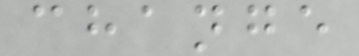change
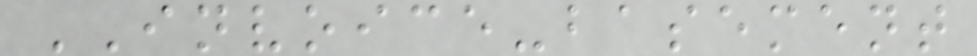INVOICE-basement
